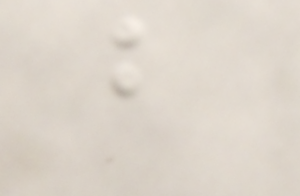b
